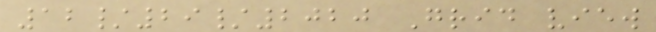12/29/2020 Grid view
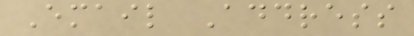Email Address
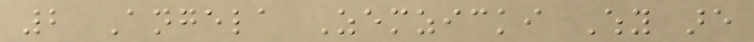2 Angela Zemzicki Why are
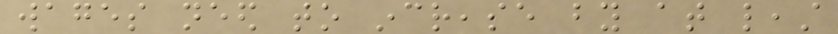wages need to increase by at least
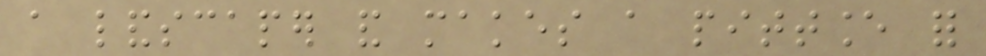a landscaper and makes a pittance for
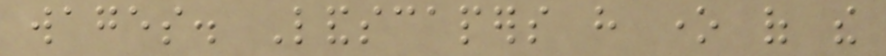wages. Landscapers have one of the
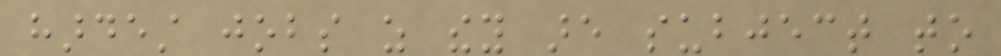hardest jobs as they are subject to
